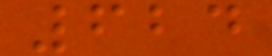624
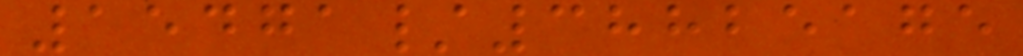15471/38825175
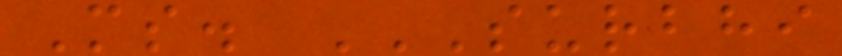Ms. SURBHI
